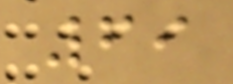69
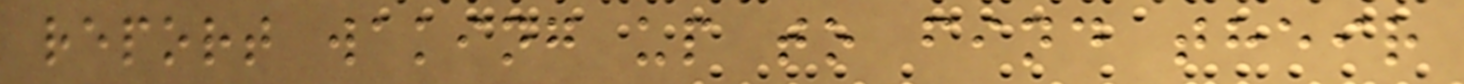report waking up to find their
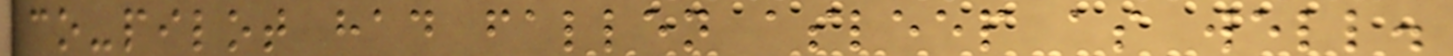co-pilot had fallen asleep as well.
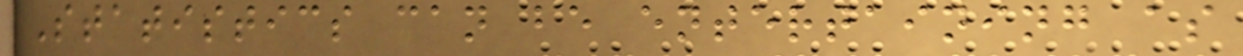Statistics can be entertaining as
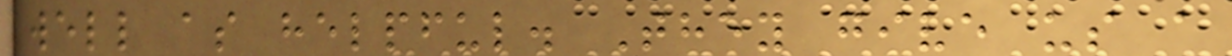well as helpful. They give us a
